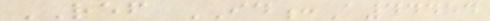REF ID:A44454
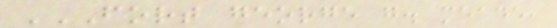FORT GEORGE G. MEADE,
